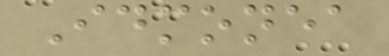Idmonea
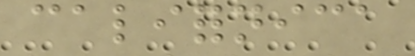californica
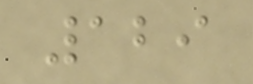129
